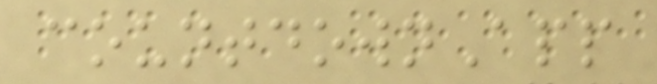countdownApp
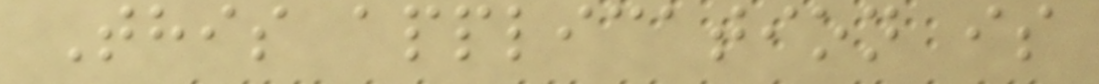This application is
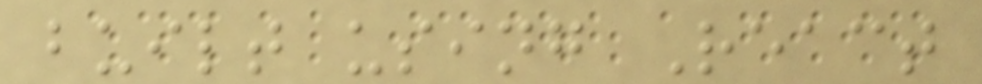built using React
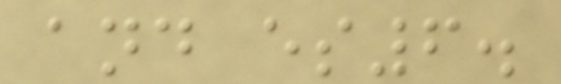and es6.
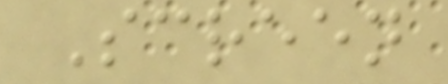Screen
